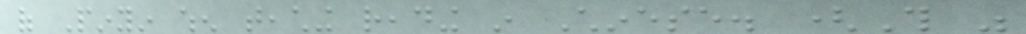of Pinyin when teaching reading in Chinese. (This was
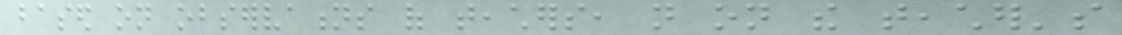based on observations of teachers, not on the teacher's
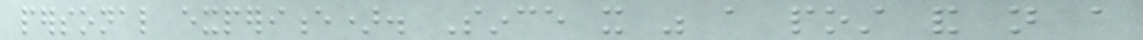personal experience). Since it was a post and not a
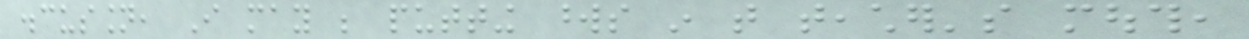discussion, I may be putting words in that teacher's mouth,
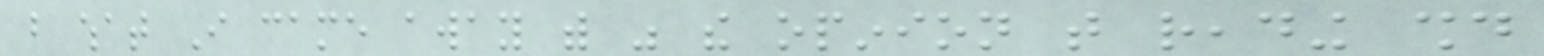but what I came away with was the opinion that reading should
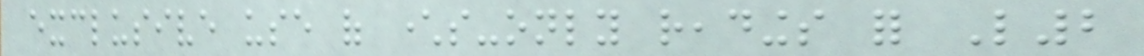exclusive use of characters-only readings for L2
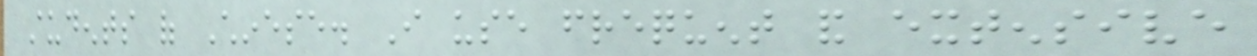students of Chinese. I use frequent and extensive
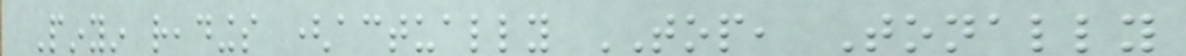Pinyin readings (actually TOP, Tonally
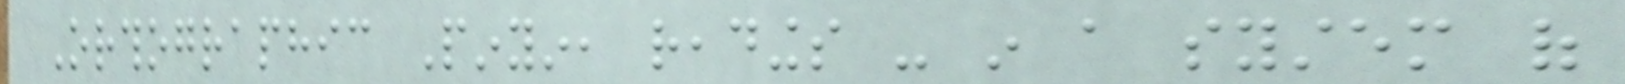Orthographic Pinyin, readings - in a system of
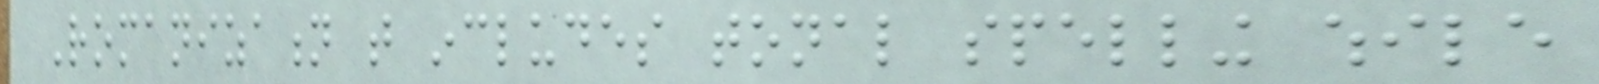Romanization that includes tonal spelling while
